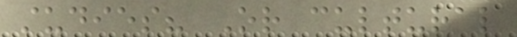studies? Or cultural
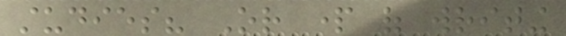studies? Or part of writing
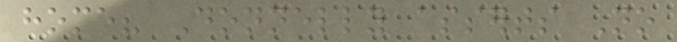home? Donnelly asserts No
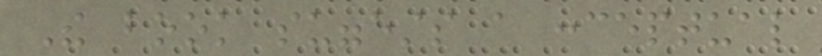The book suggests a conceptual
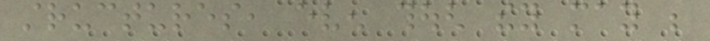structures, even though they may be
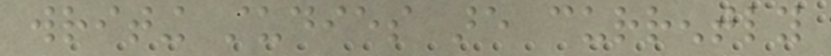writing studies are currently
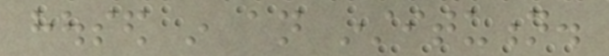housed in an institution.
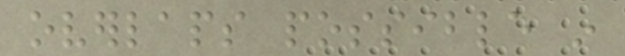overlaps possible in
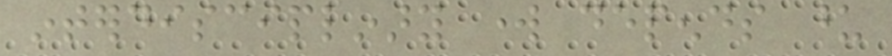interdisciplinary work depends upon
